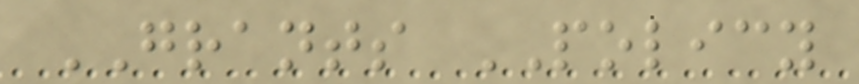GRANTS POLICY
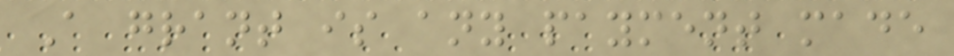A grant is any payment made
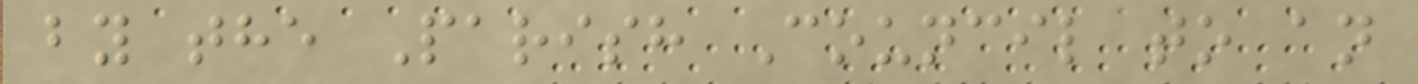by the Parish Council to an
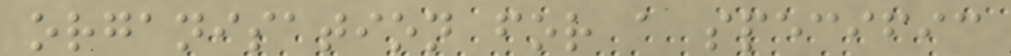organisation for a specific
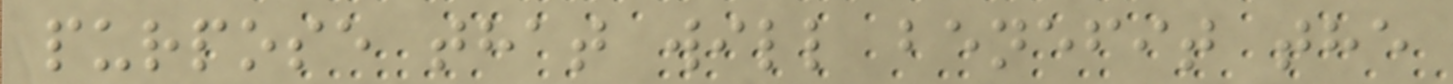purpose that will benefit the
